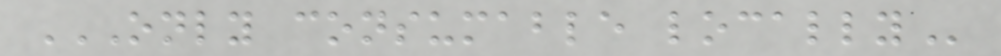ONLY CONSUMABLE LOCALLY
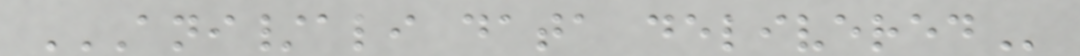ANI/ALI DATA DELIVERED
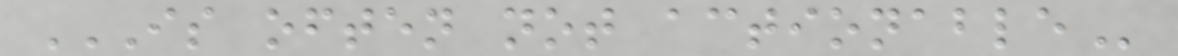IS OFTEN NOT ACTIONABLE
